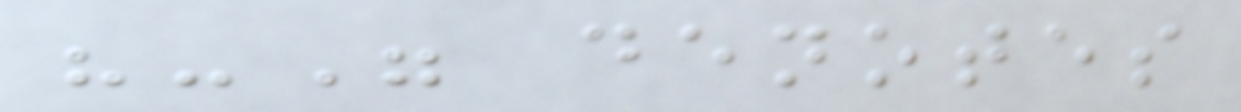"-" denotes
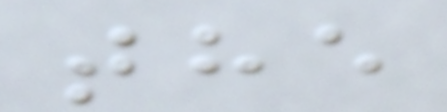the
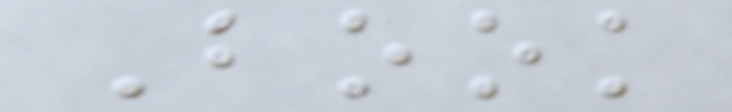Book
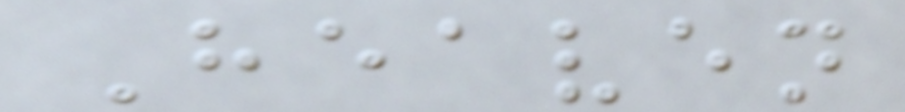Heaven
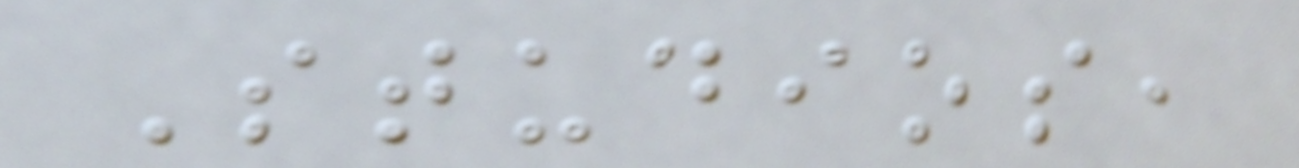Studios,
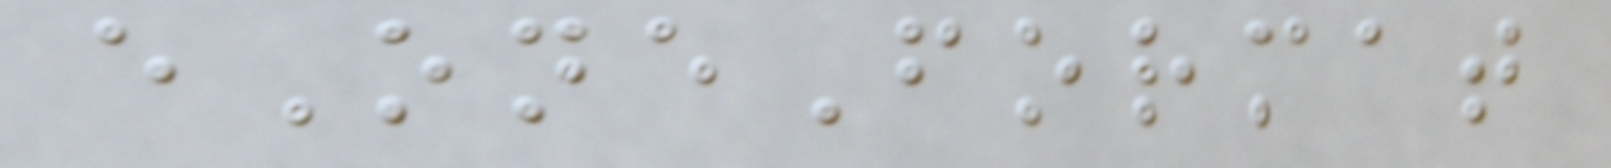eOneFormat
